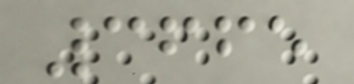3665
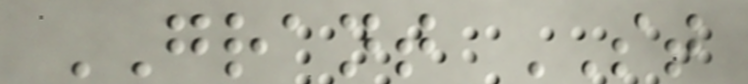GRANT ST
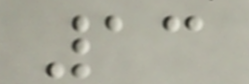13
